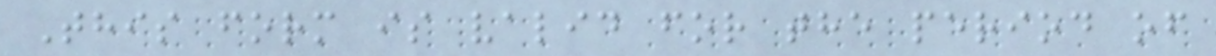This form is valid for the period of
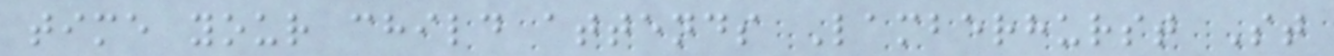time your child attends Lamberhurst St
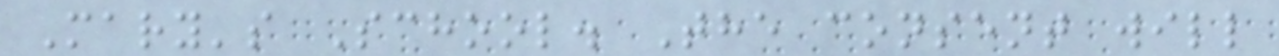Mary's School. The consent will
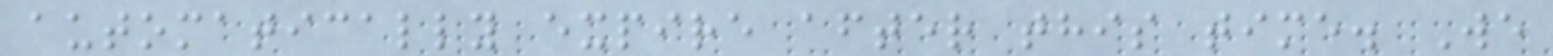automatically expire after this time. We
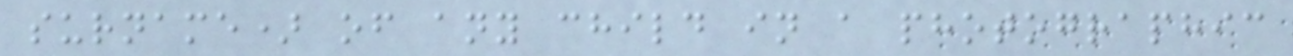surname) of any child in a photographic
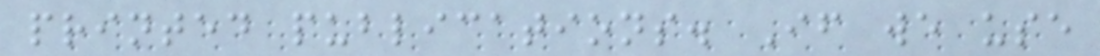printed publications. If we use
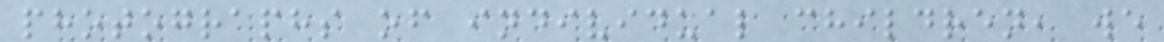photographs of individual children, we
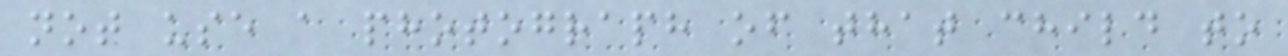not use a photograph of that child to
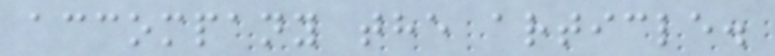accompany the article.
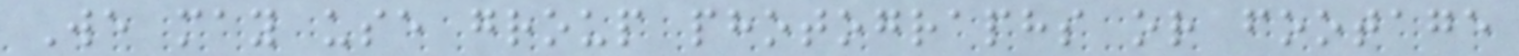We may use group photographs or footage
